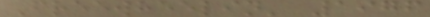Freewheelin' 1976
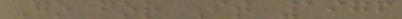Go for It 1976
